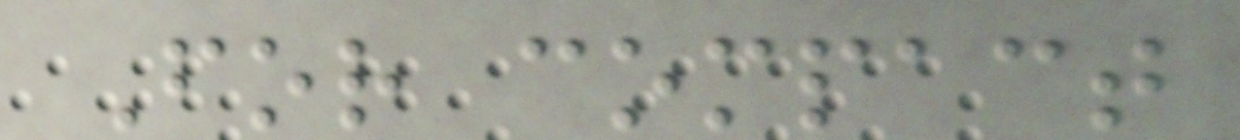For compact
